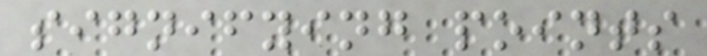signifying points
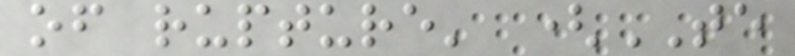of rupture' (TE
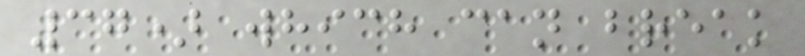37) which can break
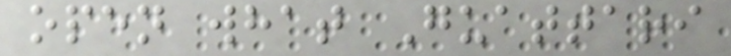open what Guattari
